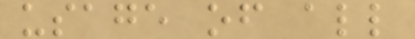usage of all
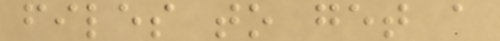files to get a
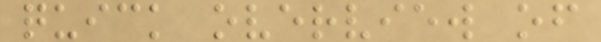quick overview of
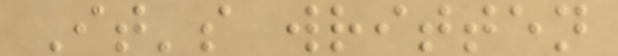It's written
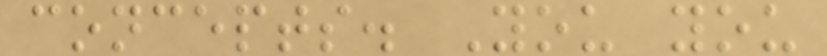concepts. You you
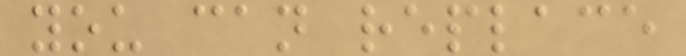you can replace
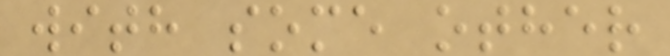with some other
